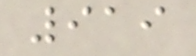919
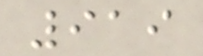919
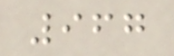967
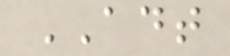ADT
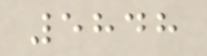5848
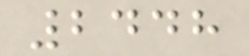2448
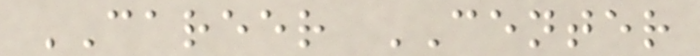CAREER CENTER
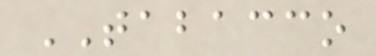TABACCO
